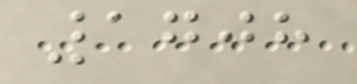1708
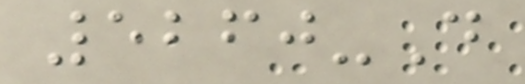5260-D
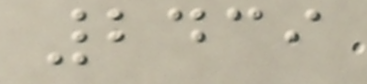2439
